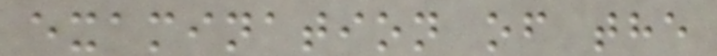examination of the
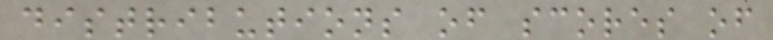distributions of scores of
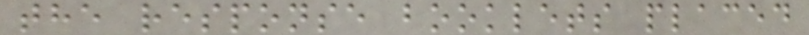the response booklets placed
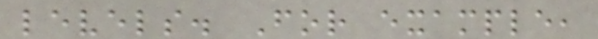levels. For example,
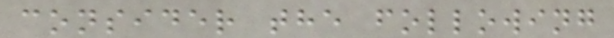consider the following
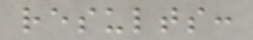results:
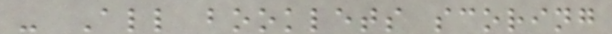- All booklets scoring
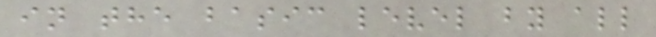in the basic level by all
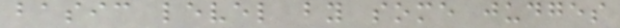basic level by some judges
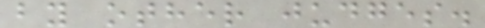by other judges.
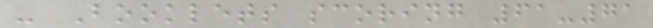- Booklets scoring 61-71
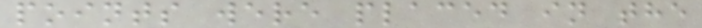points were placed in the
